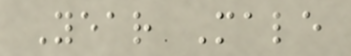Year Male
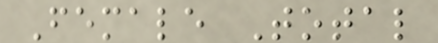Female Total
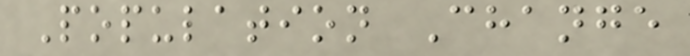Population Change
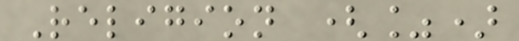Religion (%)
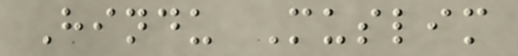Hindu Muslim
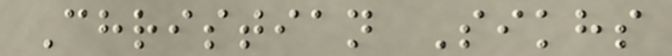Christian Sikhs
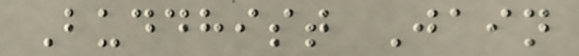Buddhist Jain
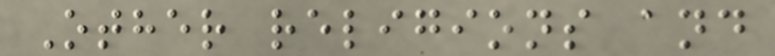Other religions and
